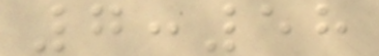7:58
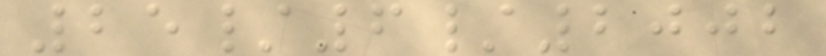25/6/2002
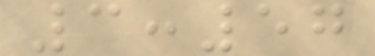3:57
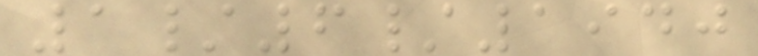1/6/1940
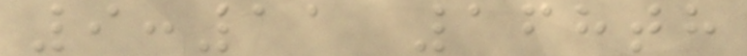9:11 168th
